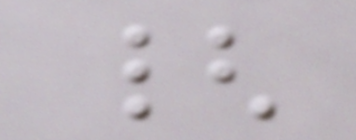{
